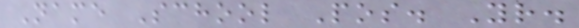Name School Pos. Yr.
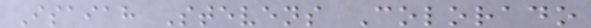Isaiah Stevens Colorado
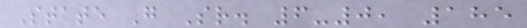State G Sr. 6-0, 185
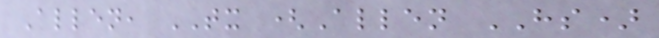Allen, TX (Allen HS)
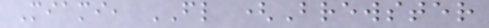Miami, FL (Brewster
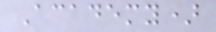Academy)
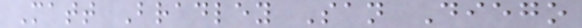Matt Bradley San Diego
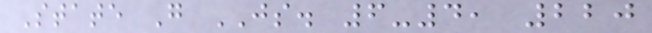State G JS. 6-4, 220
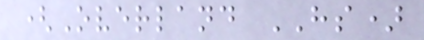(Overland HS)
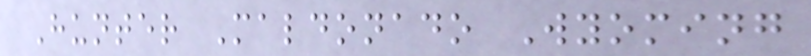Hunter Maldonado Wyoming
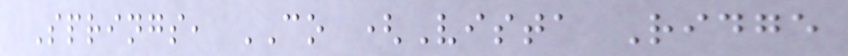Springs, CO (Vista Ridge
